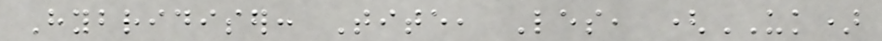Hybridiser: Tite, Les, (UK)
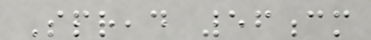Spread 56cm
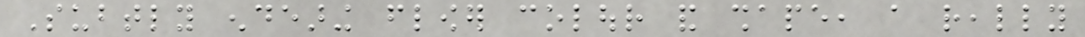Subtly endearing flower colour and shape, a really
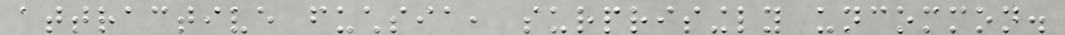attractive fuchsia, surprisingly uncommon.
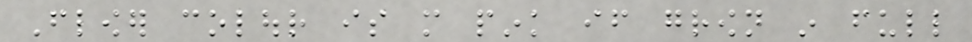Flower colour is more pink if grown in full
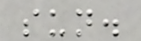sun.
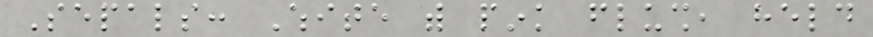Sepals: White with pink flush, held
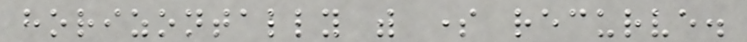horizontally with some recurve.
